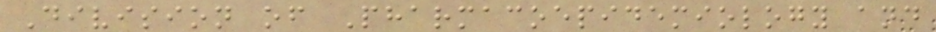Division of Pharmacoepidemiology and
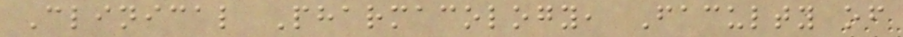Clinical Pharmacology, Faculty of
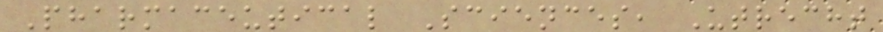Pharmaceutical Sciences, Utrecht
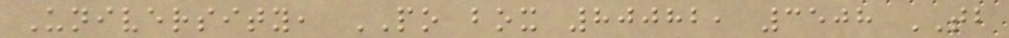University, PO box 80082, 3508 TB
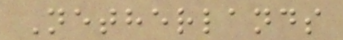Netherlands
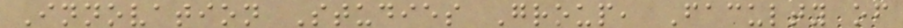Innovation Studies Group, Faculty of
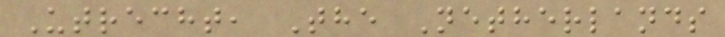Utrecht, The Netherlands
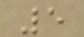5
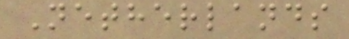Netherlands
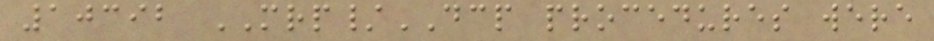10392 MRP/DCP procedures were
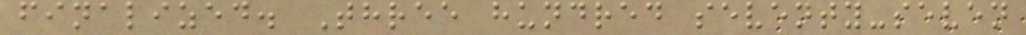finalized. Three hundred seventy-seven
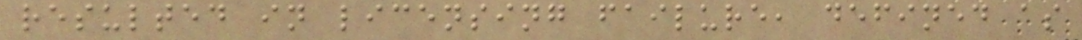resulted in licensing failure, defined as
